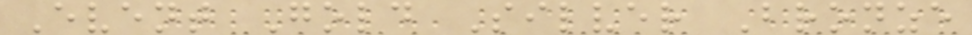Event Gold Silver Bronze
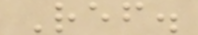Ref.
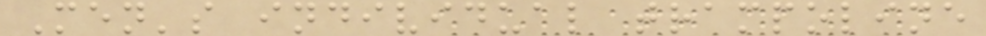Men's individual trampoline
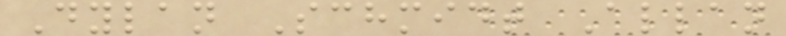Dylan Schmidt Allan
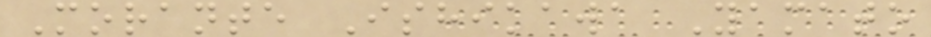Morante Ishikawa Yamato
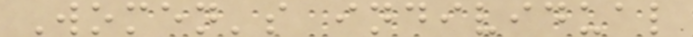Women's individual
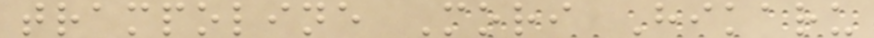trampoline Mori Hikaru
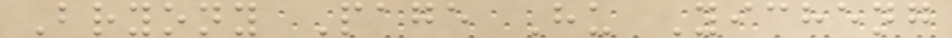Bryony Page Hu Yicheng
